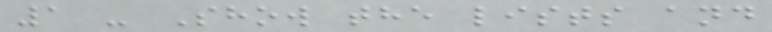1 - Show the lists and
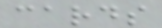cards
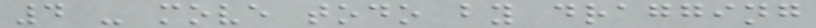4 - move todo by dragging
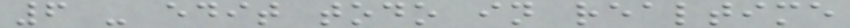6 - edit todo in realtime
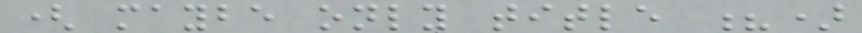( maybe only title ?)
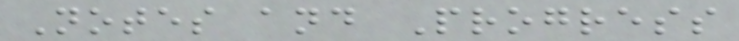Notes and Progress
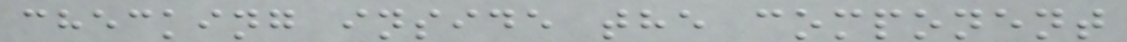checking inside the component
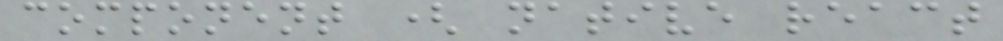component ( native react
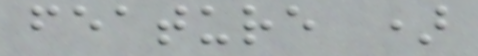feature )
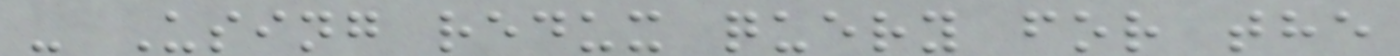- Using redux query for the
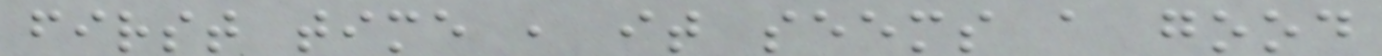first time , it seems a good
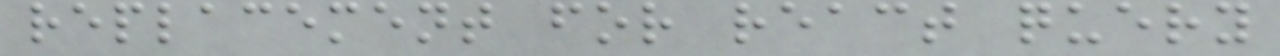replacement for react query
